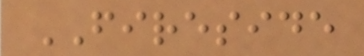FIRESIDE
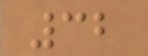32
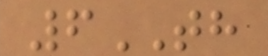6TH
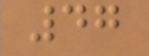47
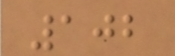102
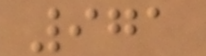971
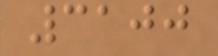3100
